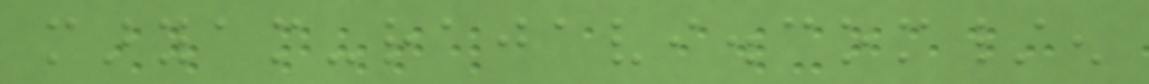maryam-rajavi.com/en
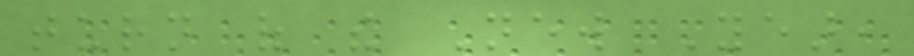turn of the New Year,
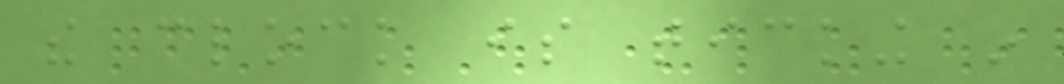the clock is ticking in
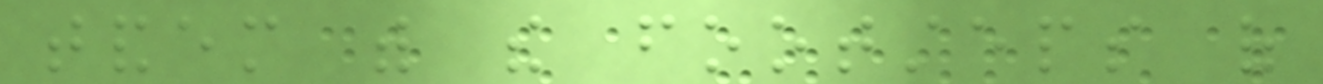tandem with the footsteps of
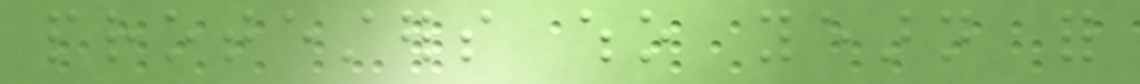protesters who yearn for
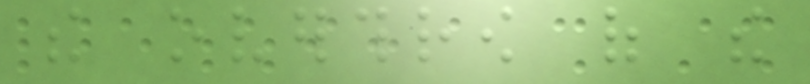the overthrow of the
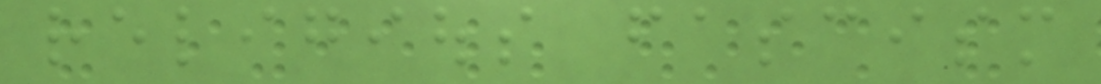religious fascism
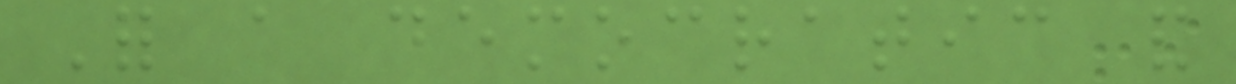For a democratic and
